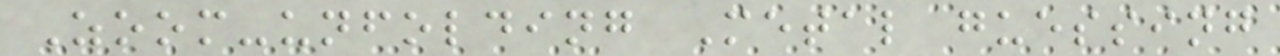Zoom-unfolding Metal guessing
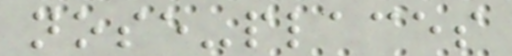nose-places
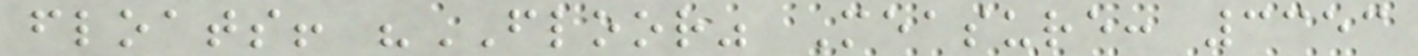floats! "FLOOR" Measure: 3353
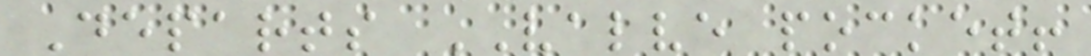Departs VALVE pocket!
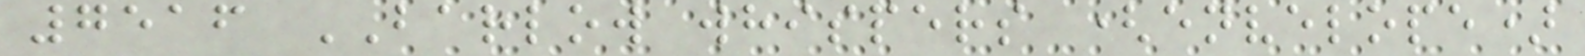7516 BARLOW whispers (envelope)
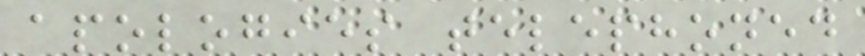apologies telephoned
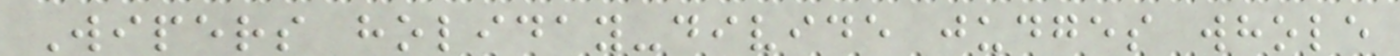Wipers holiday-divide judges whole
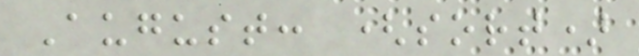August: (sort)
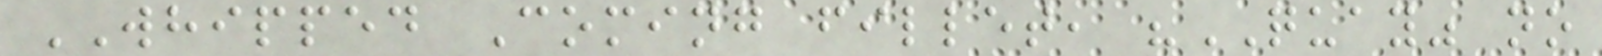WHIPPED Coming fillet, "QUAY" no
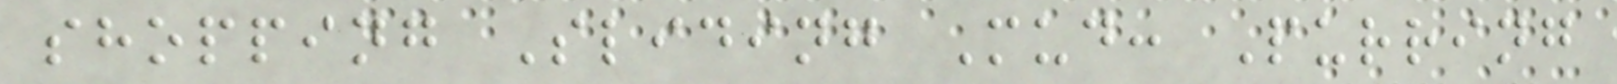shopping Sliding Mud: Purring
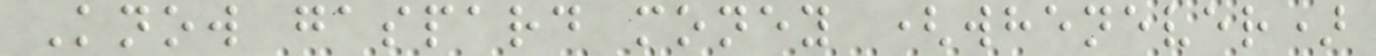Know gaspard money (whenever)
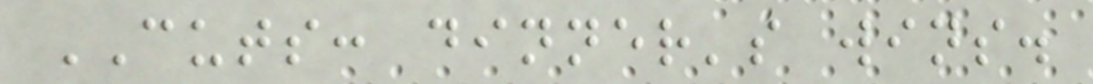CUTS: dinner's wins.
